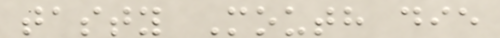tasty Mouth die
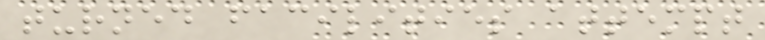turned facilities attempt
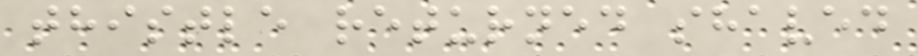thistle returned shaved
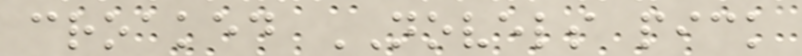croaked NOVELS pick
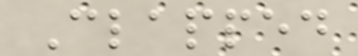Clapped
